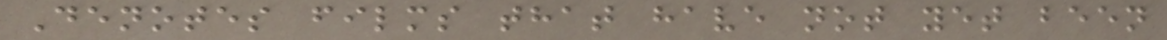Denotes films that have not yet been
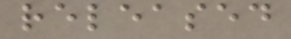released
